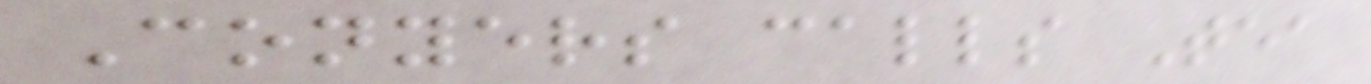Conyers calls Tea
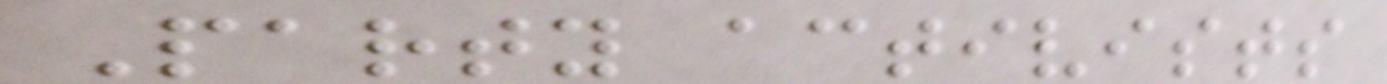Party activists
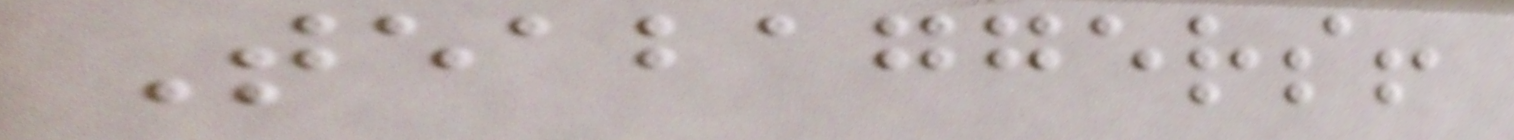Teabaggers!
